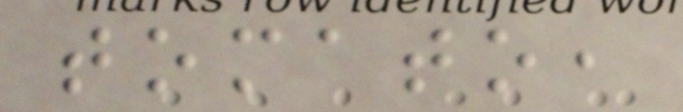tomato,
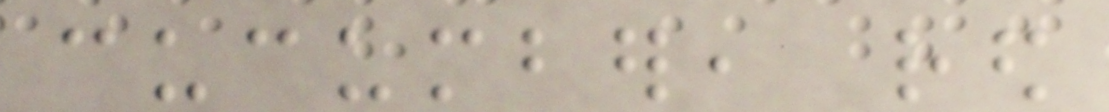cucumber, red
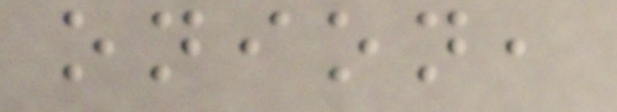onion,
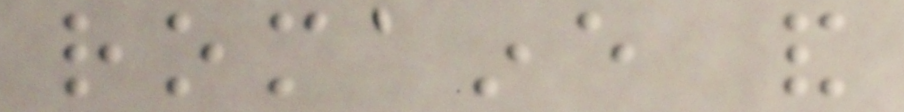romaine and
